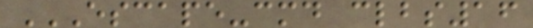ESCAPE-CMD CLBS16
